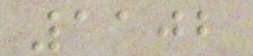1102
